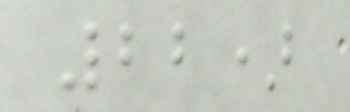22)
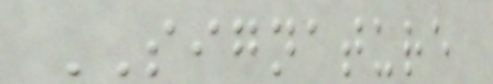SIGNATURE
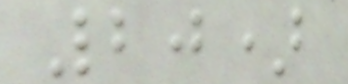20)
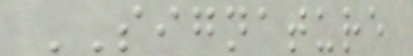SIGNATURE
